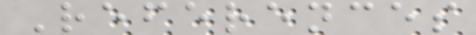References
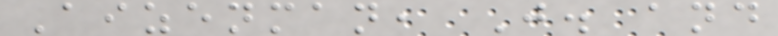Aizenman, J. and
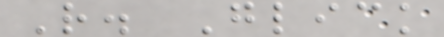R. Glick
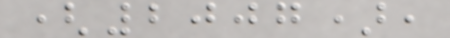(2007),
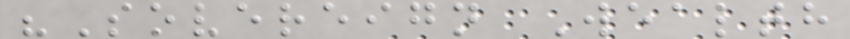"Sovereign Wealth
